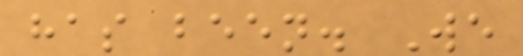has been. We
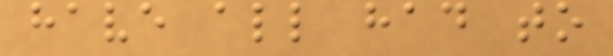have all had to
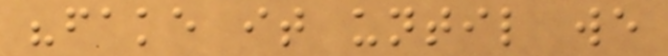"fake it until we
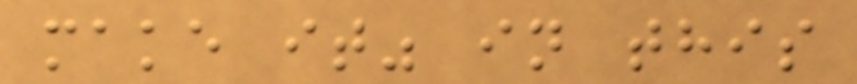make it" in this
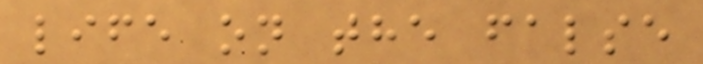life on the false
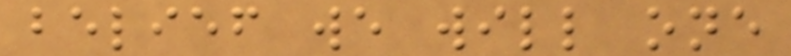belief we will one
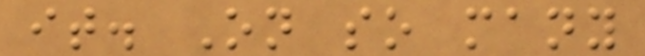it. On so many
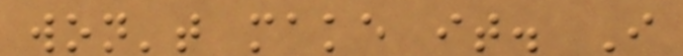won't make it. I
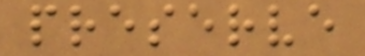preserve
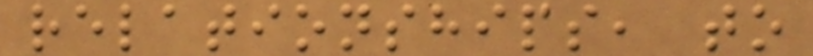relationships, to
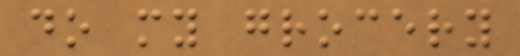do my grocery
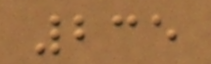235
